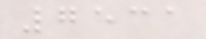7531
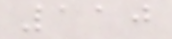110
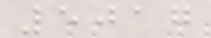5017
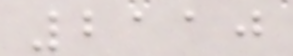2110
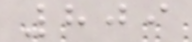809
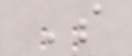S
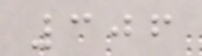306
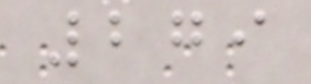279
